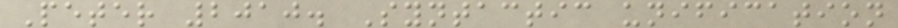Peter 2010. Syntactic unification
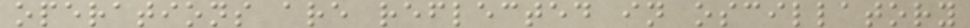operations are reflected in oscillatory
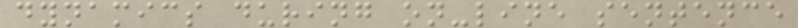dynamics during on-line sentence
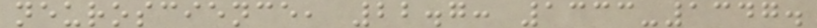neuroscience, 22.7: 1333-1347.
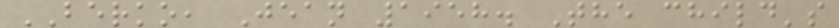BERKO, Jean 1958. The child's
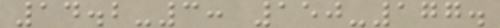14.2-3: 150-177.
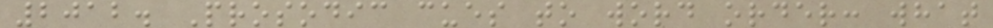2012. Prosodic cues to word order: what
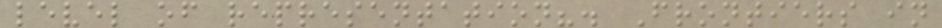level of representation?. Frontiers in
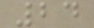24
